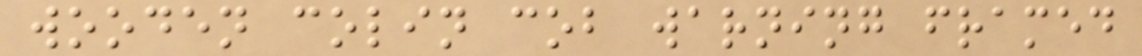wooden colin cob warning framed
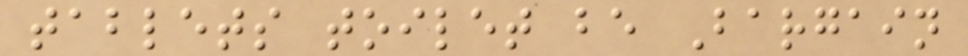tablets toilet be Bargain
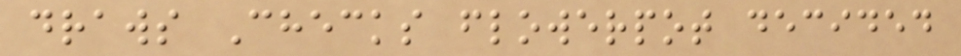draws Checks flowerpot decided
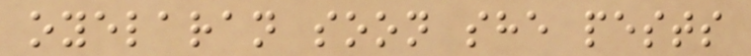oyelaran soon she pests
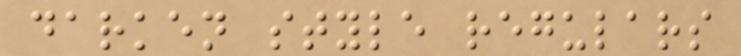darken style regulars
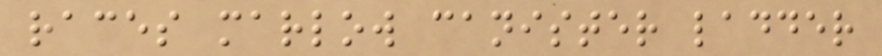races marlow canister ladder
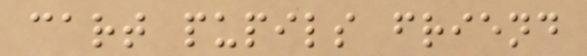cart pupils friend
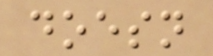doesn
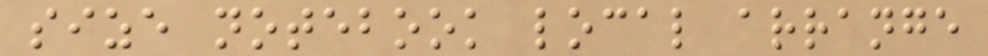size notebook local arrange
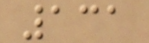131
